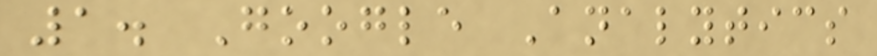1. Google Analytics
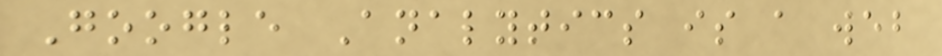Google Analytics is a web
